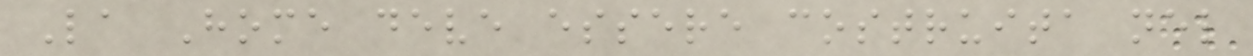La Home deve essere costruita nel
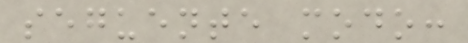seguente modo:
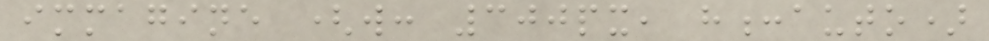immagine (w: 300px, h:auto)
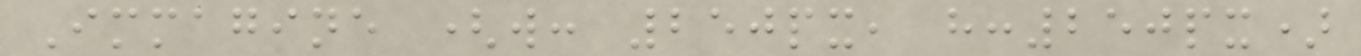Immagine (w: 250px, h:250px)
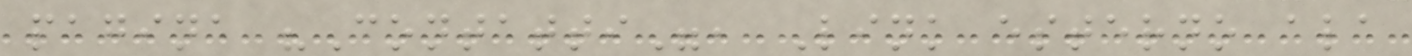pagina "Contatti", Link esterno ala
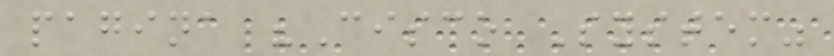pagina "Cisco System"
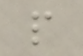p
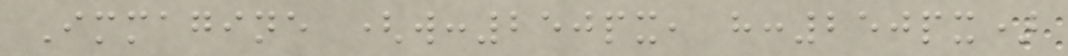Immagine (w:250px, h:250px)
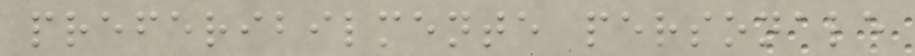preferibilmente personale
